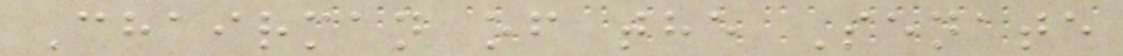Chairman of the Senate
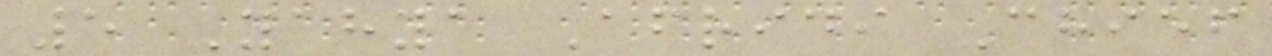5 Yahya Afridi Chief
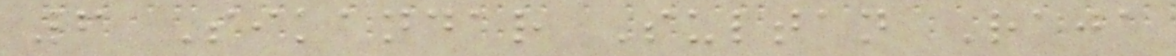6 Sikandar Sultan Raja
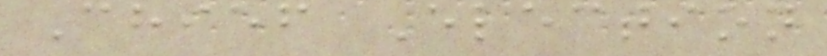Chief Election
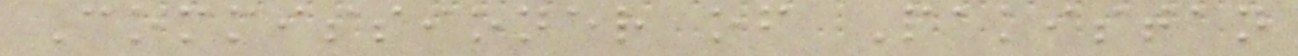Commissioner of Pakistan
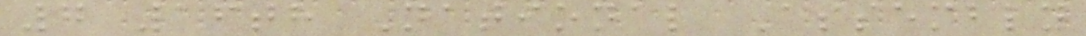7 16th National Assembly
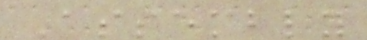Assembly
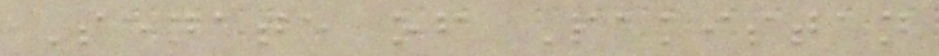Senate of Pakistan
